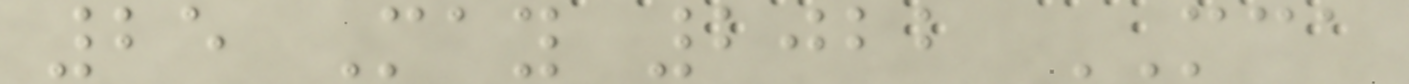25 May 2022 MCA
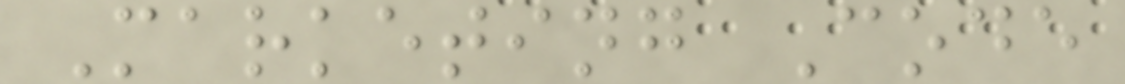Marketing Code
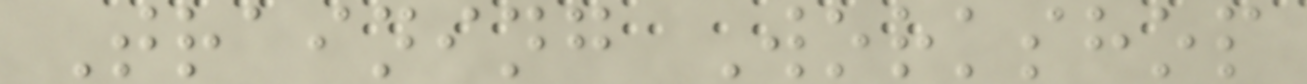Training Workshop
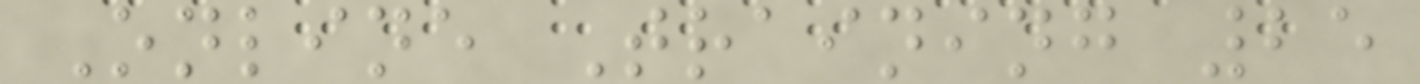Online Training 25
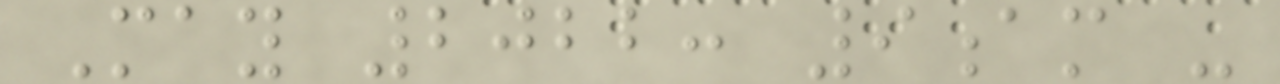May 2022: 9am -
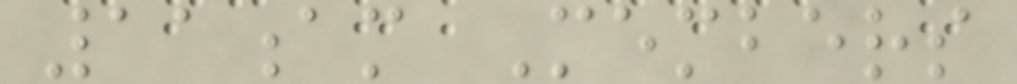11am Members
